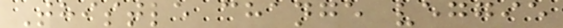Thistle change veggie
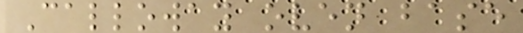Calloway oven base
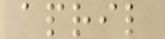april
